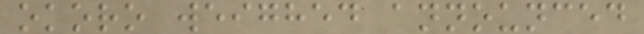okoro weighed announced
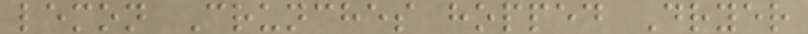lemon Crunches hopped Dryer
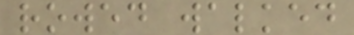rowed walked
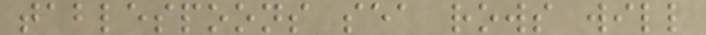tablespoons sea rows will
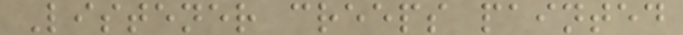Listener creeps painted
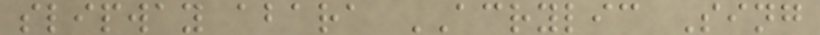slipway abara ACRYLIC Sing
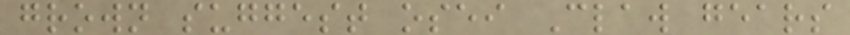grown suggest osei Claw gears
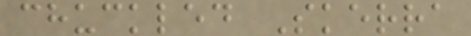chuckled Skerra
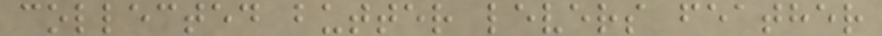collected butter levers feather
